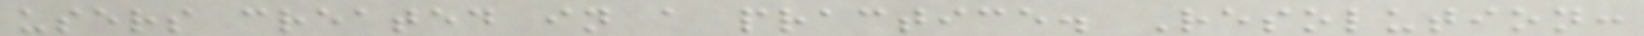users created in a practice. Resolution:
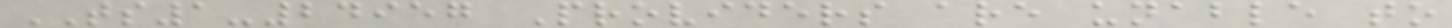TS1-24957 Providers are unable to
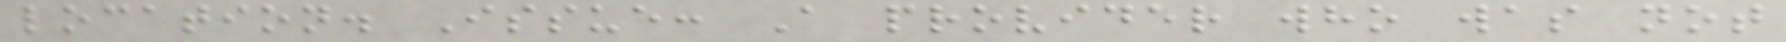location. Issue: A provider who was not
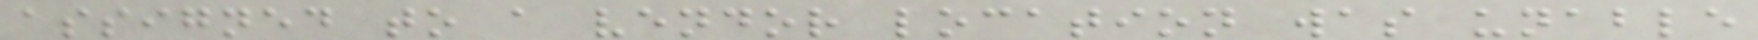assigned to a vendor location was unable
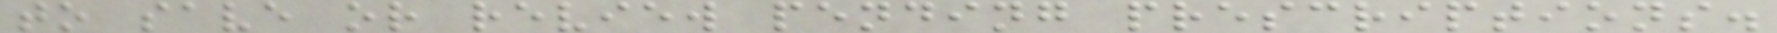to save or review pending prescriptions.
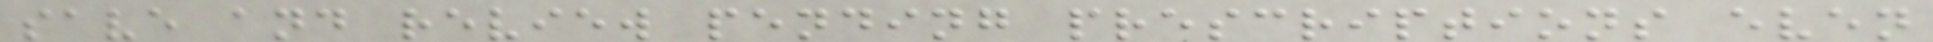save and review pending prescriptions even
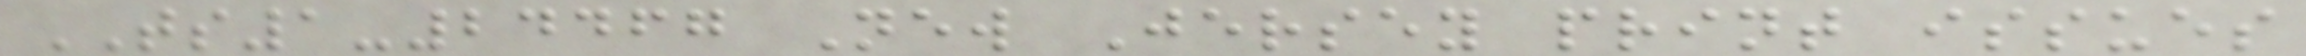TS1-24467 New Jersey print issues
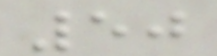50
